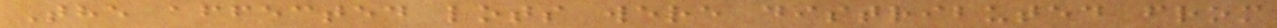The affected lots were distributed from
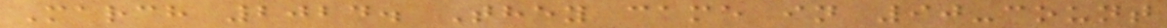March 2024. They came in 90-count
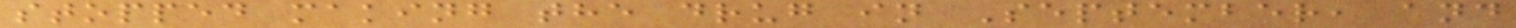stopped making the drug in September, and
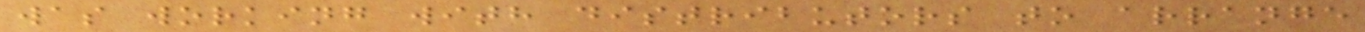was working with distributors to arrange
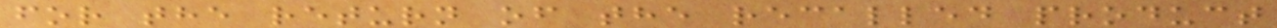for the return of the recalled product
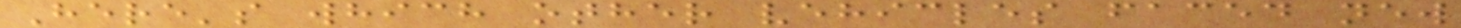Here's which other vehicles faced new
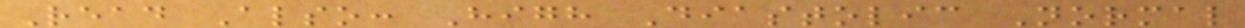Read Also: High Diastolic Normal
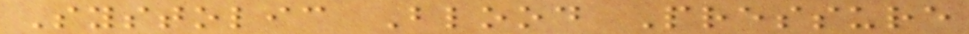Systolic Blood Pressure
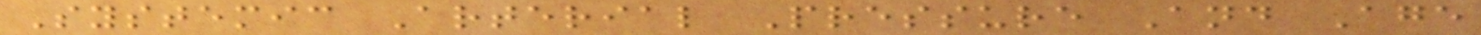Systemic Arterial Pressure And Age
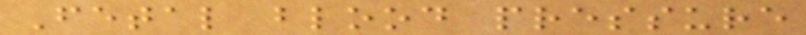Fetal blood pressure
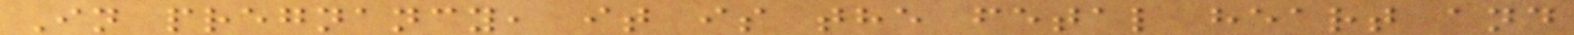In pregnancy, it is the fetal heart and
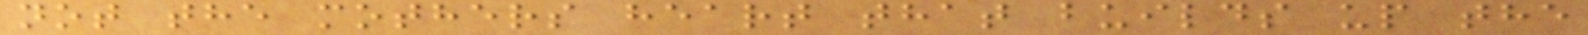not the mothers heart that builds up the
